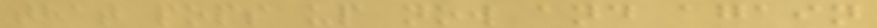that pops up now and again
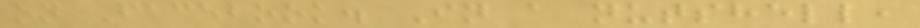on Facebook. In a nutshell,
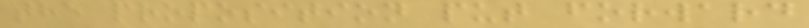the proposition put forward
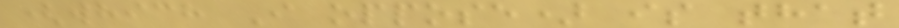(which I oppose) is that
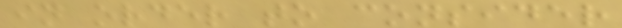in order to consider
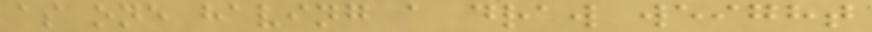as one having a draw weight
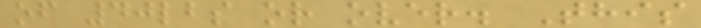of 40lbs or over. This
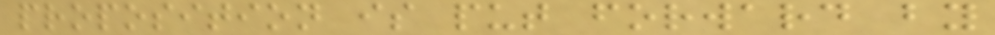proposition is put forward by
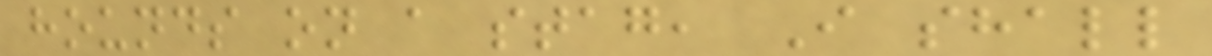hounds on a stag, I shall
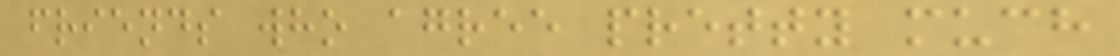friends who agree pretty much
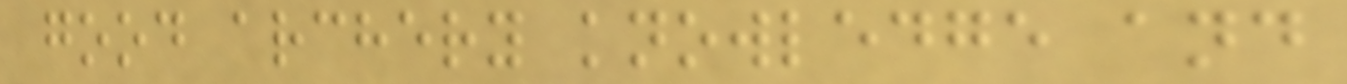good archery knowledge and
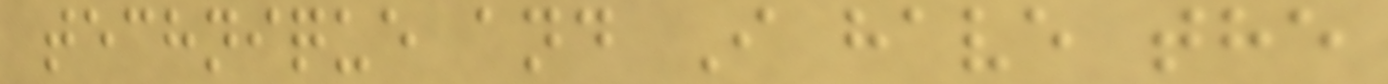technique and I have the
